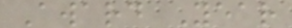Award Year
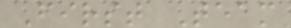First Team
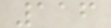116
